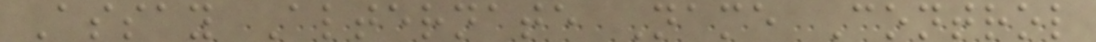Assay Alternate Name Control
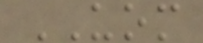UOM
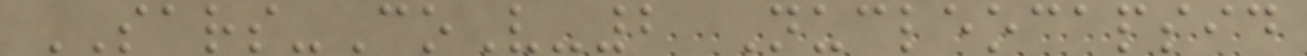SARS-CoV-2 Nucleocapsid
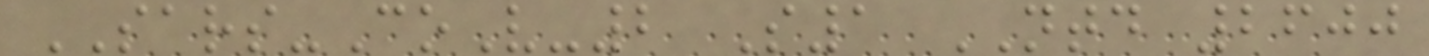SARS-CoV-2 S1 NTD 2600
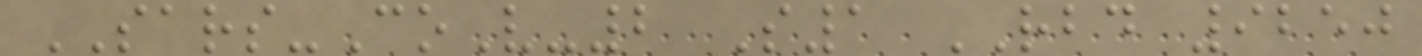SARS-CoV-2 S1 RBD 9250
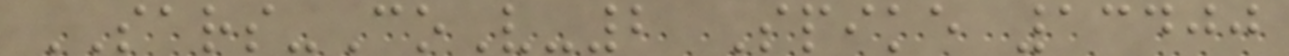SARS-CoV-2 Spike 13400
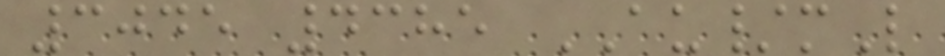3045 4385 AU/mL
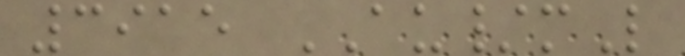3915 AU/mL
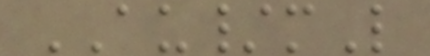AU/mL
